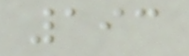193
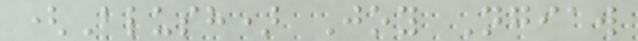(Blush) Joy Ngiaw
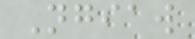Ngiaw
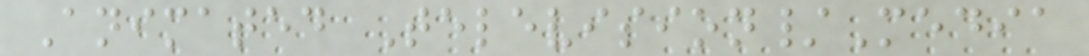Animated Television/Media
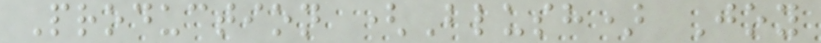Production (Blush) Joy
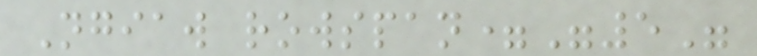Ngiaw rowspan="5"
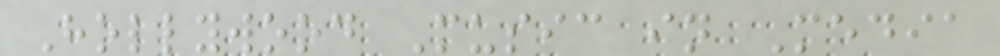Hollywood Music in Media
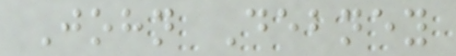John Debney
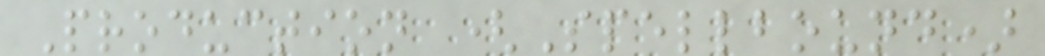Production (Spellbound)
